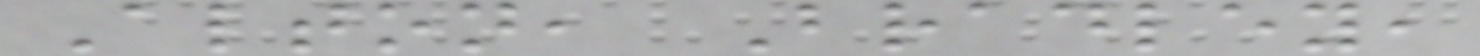Alton, Bradley,
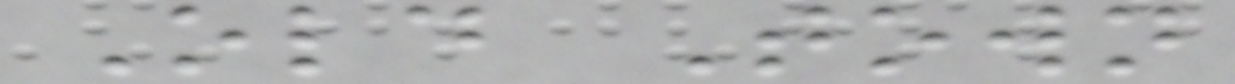Old Town
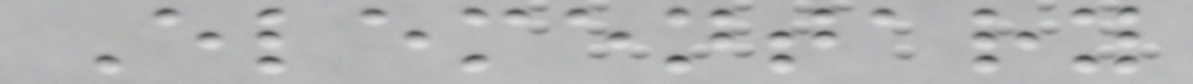Elementary
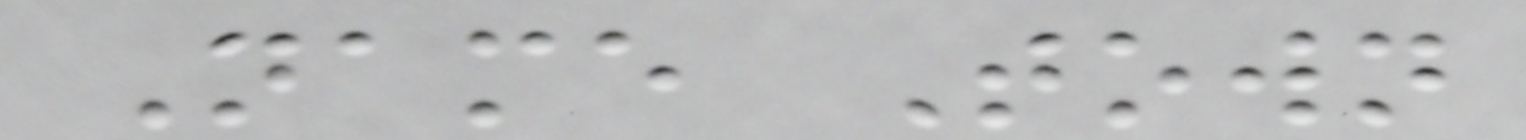Name Town
